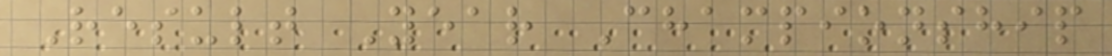Result Year Championship
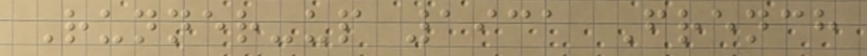Runner-up 1931 French
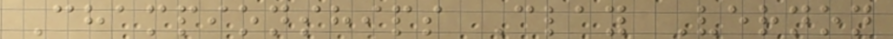Championships Clay Vernon
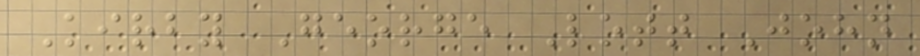Kirby George Lott John
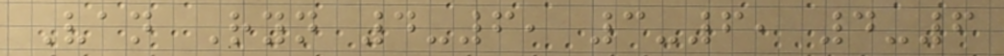Van Ryn 4-6, 3-6, 4-6
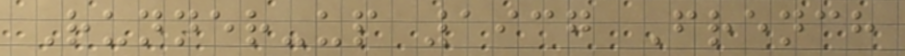Runner-up 1937 French
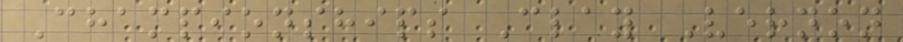Championships Clay Vernon
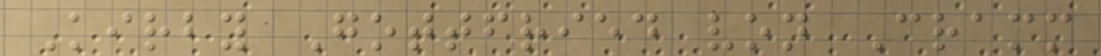Kirby Gottfried von Cramm
